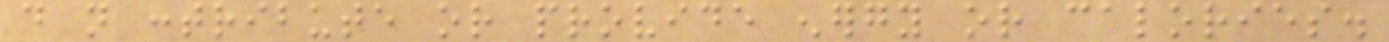do not contribute or provide energy or calories.
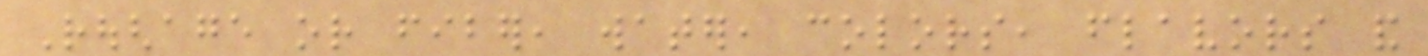Roughage or fiber, water, colors, flavors and
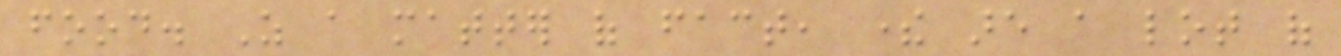food. As a matter of fact, there are a lot of
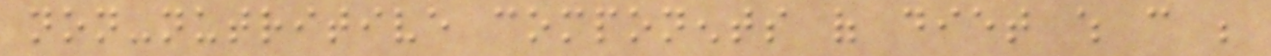non-nutritive components of diet which can be
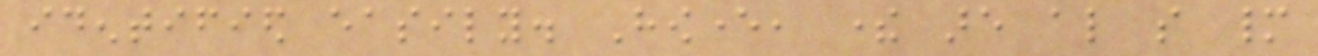identified easily. However, there are also so many
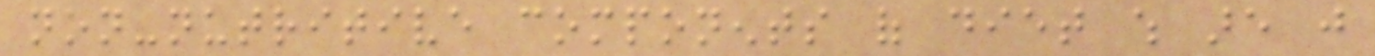non-nutritive components of diet which are just
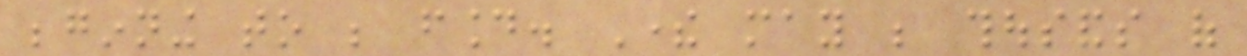beginning to be found. There may be thousands of
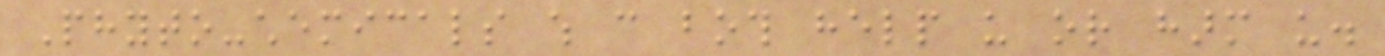Phyto-chemicals which can both help us or harm us.
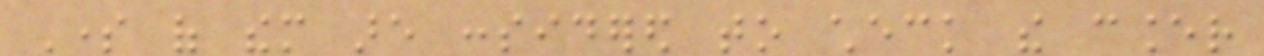Some of them are considered to check the cancer
